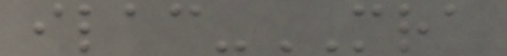ilac-MRA
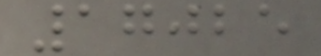17025
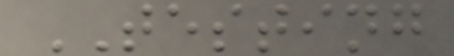TESTING
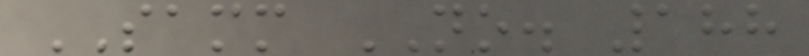SAMM NO. 188
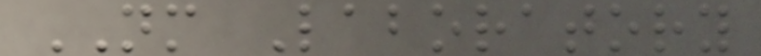NM Laboratory
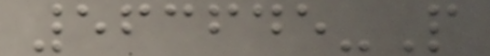563645-P
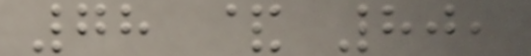78 & 80,
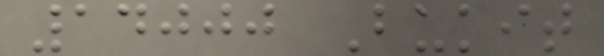14000 Bukit
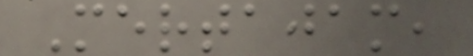Mertajam,
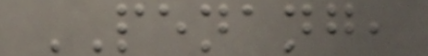PENANG,
